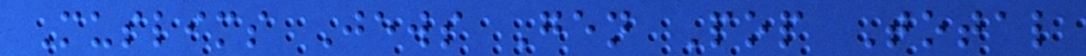Muslims Jews Gen Pop Total
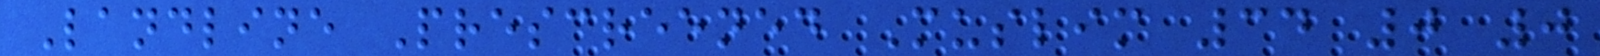Landline Prescreened Muslim 34 0 0
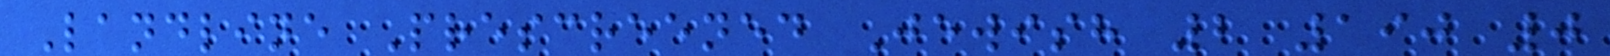Landline Prescreened Jewish 2 190 0
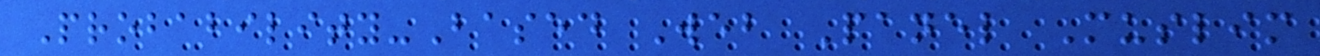Probability-Based Web Panel Muslim
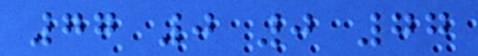77 0 0 77
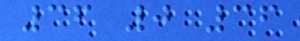36 0 36
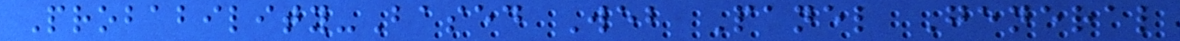Probability-Based Web Panel General
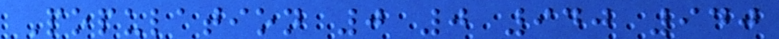Population 0 0 940 940
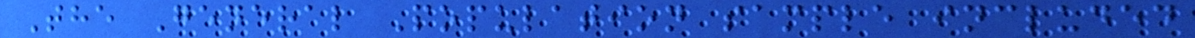The General Population sample included
